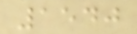1540
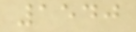1540
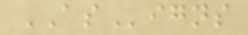ASigns
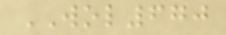WOL670
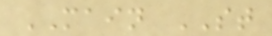MAIN ST
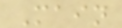Main
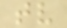tv
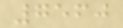7560
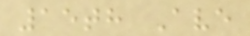15th Ave
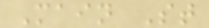Main St
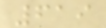619
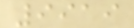9919
